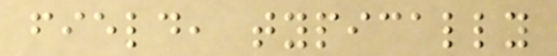field, typically
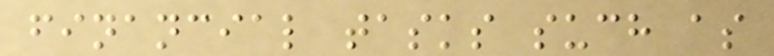financial tasks such as
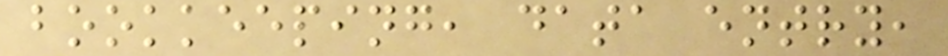bookkeeping, data entry,
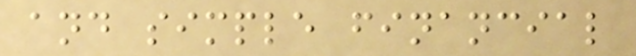and simple financial
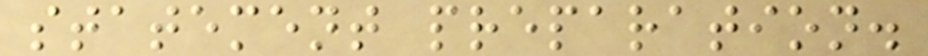statement preparation.
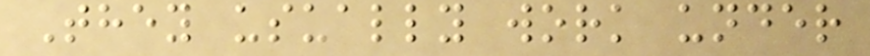They usually work under
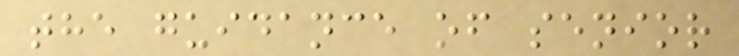the guidance of senior
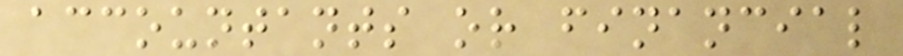accountants or financial
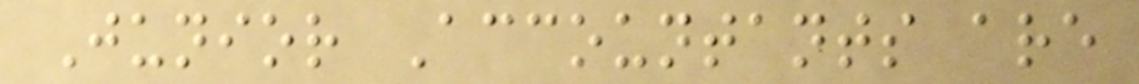Junior Accountants are
